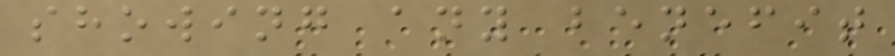showing any benefit
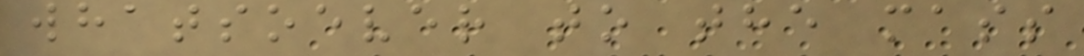whatsoever to the mass
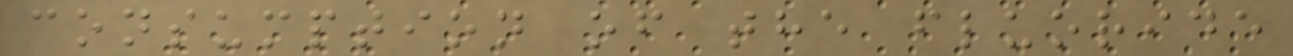consumption of the fluoride
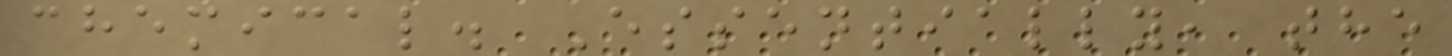chemical. Essentially, the
